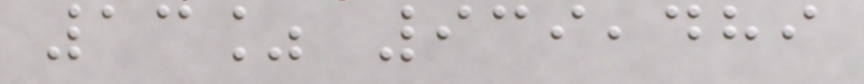13% 939,489
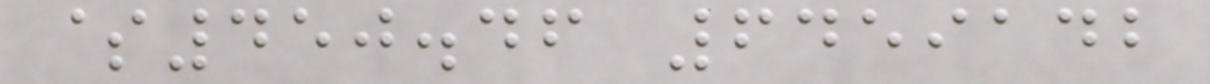$450.46 6459142
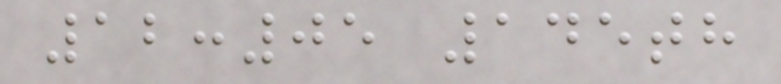12:05 145th
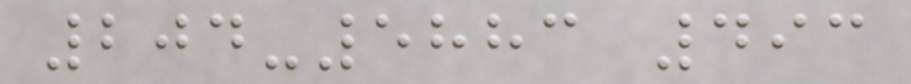204-5883 493
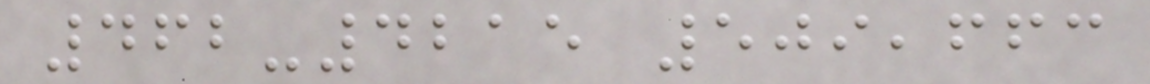462-4215 509,663
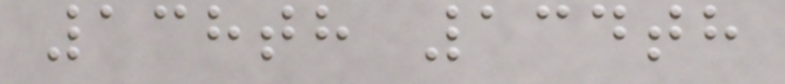138th 134th
